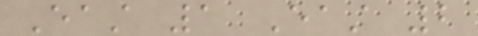East 1 East 2
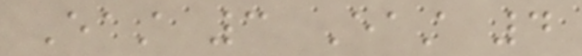East 3 East 4
